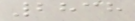2838
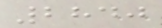2840
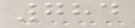784
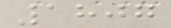1807
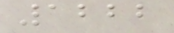1222
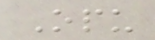Opu
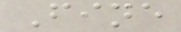Fine
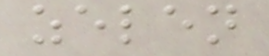zelen
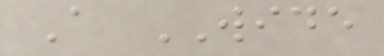A WIDE
